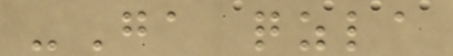-Ga qzla
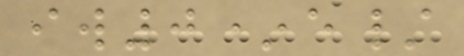iw0*e/
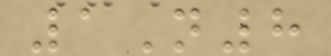1N8
